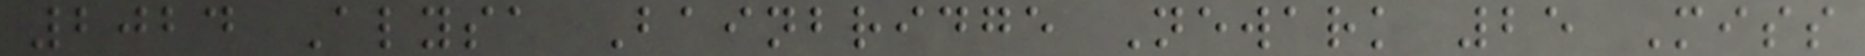2024 Alysa Bainbridge Newark 25 Miss
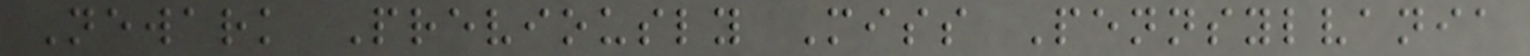Newark Previously Miss Pennsylvania
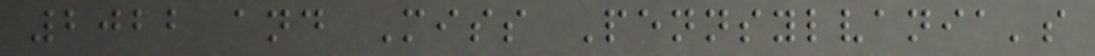2022 and Miss Pennsylvania's
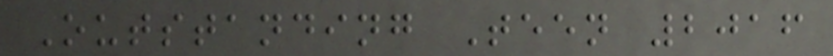Outstanding Teen 2016
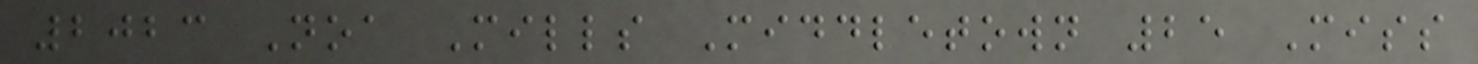2023 Noa Mills Middletown 25 Miss
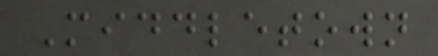Middletown
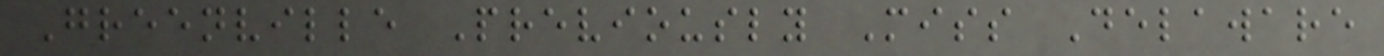Greenville Previously Miss Delaware
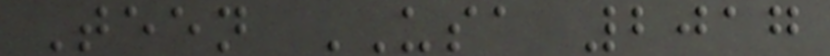Teen USA 2017
